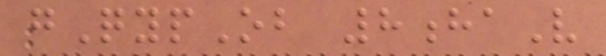gQypOb 8haV
